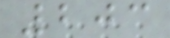203
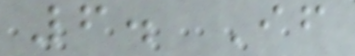6. If
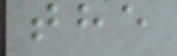the
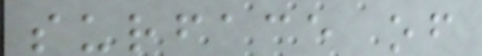surface of
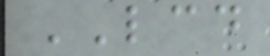LCD
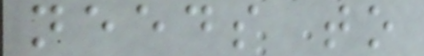needs to
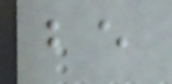be
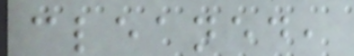cleaned,
